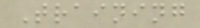Training
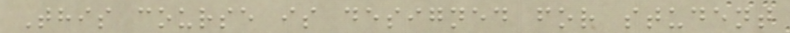This course is designed for student
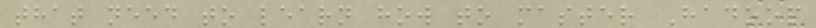that need to learn how to master Hadoop
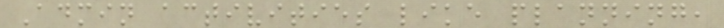Admin activities like planning,
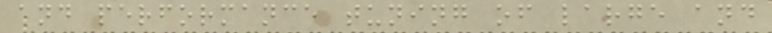and performance tuning of large and
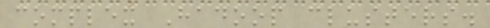complex Hadoop clusters.
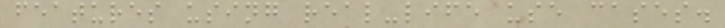features using real-life use cases.
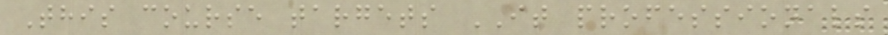This course targets IT professionals
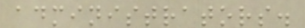administrators.
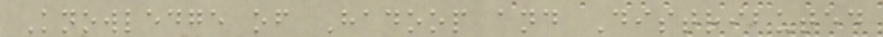Knowledge of Hadoop and Distributed
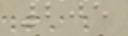205
